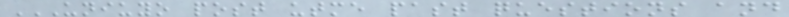UNIUYO POST UTME PAST QUESTIONS AND
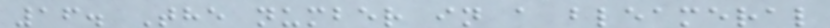16. The number in a bleameral
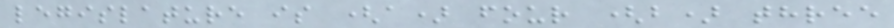legislature is (a) four (b) three
